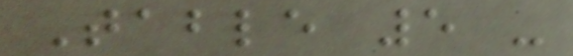Table 5 -
